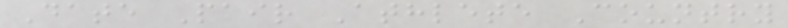Date Pair Athlete Country
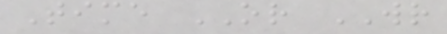Time OR WR
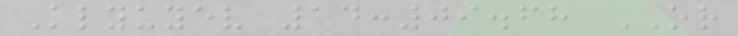Klyuyev 14:09.68 OR
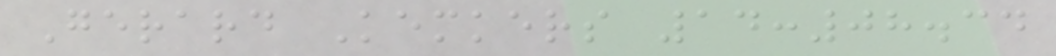Gerard Kemkers 14:08.34
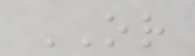OR
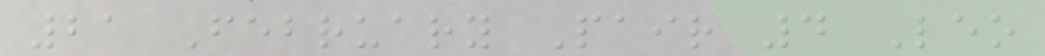21 February Pair 4 Leo
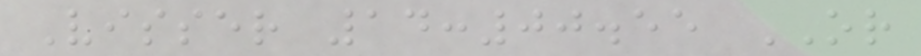Visser 14:00.55 OR
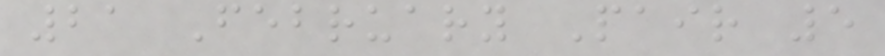21 February Pair 5
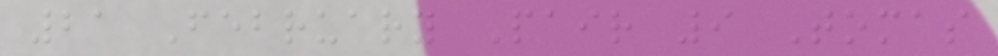21 February Pair 9 Tomas
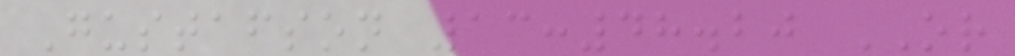Gustafson 13:48.20 OR
